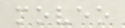moveo
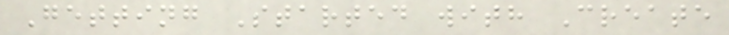Getting Started with Create
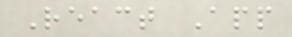React App
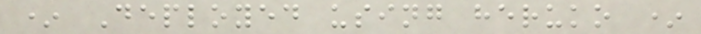* Deployed using heruko *
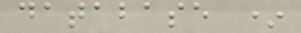database *
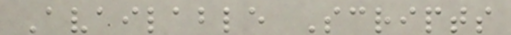Available Scripts
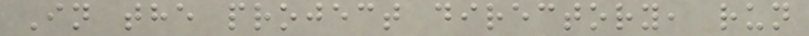In the project directory, run
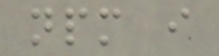npm i
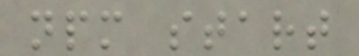npm start
